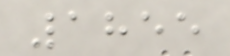1855
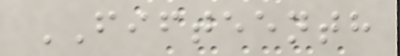FIFTEENTH
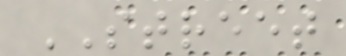STREET
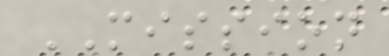MISSION
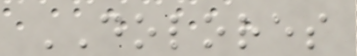DOLORES
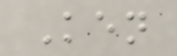Ken
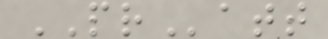PRatt
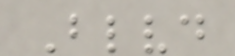Blvd
